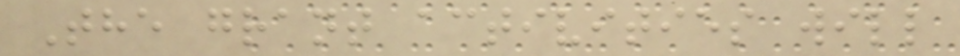The grant activities will
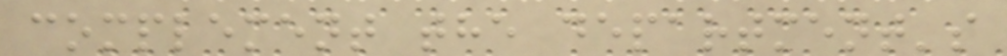complement the department's
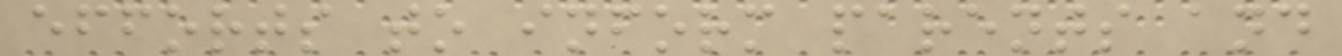efforts to inform parents and
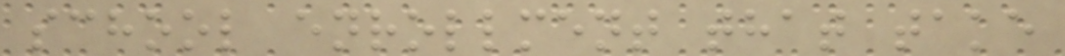school enrollment that take
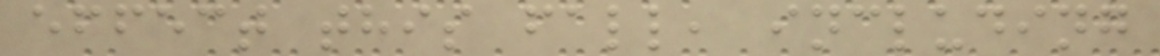effect this fall, including
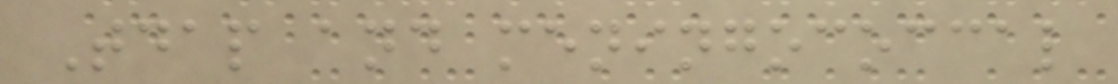Tdap and meningococcal
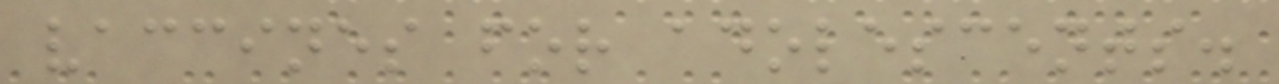vaccines for adolescents.
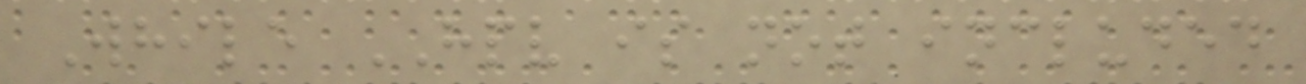While HPV is not included
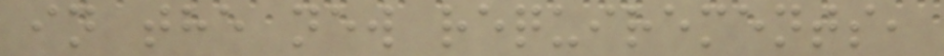in the new requirements,
